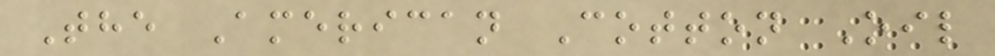The American Cotton Oil
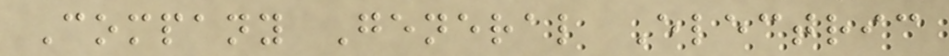Company General Electric
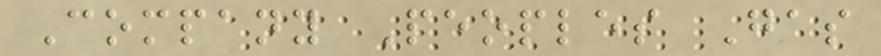Company Peoples Gas
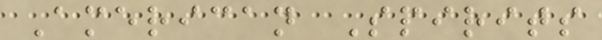American Spirits
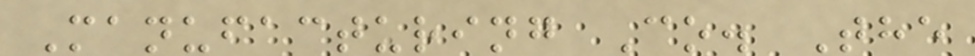Manufacturing Co. The
